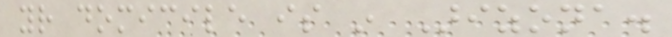your domicile is in Arizona.
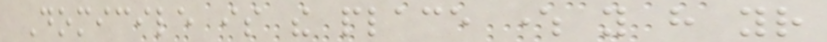Domicile is the place where you have your
